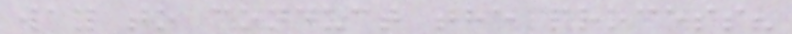way to conduct the process?
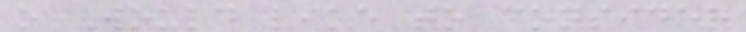o Would like to consider
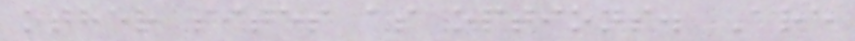other sites as options. Are
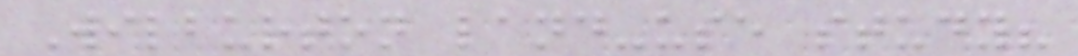Wilburton land-use study?
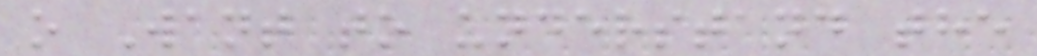o Want to understand the
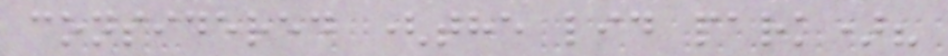considered (the lid park)?
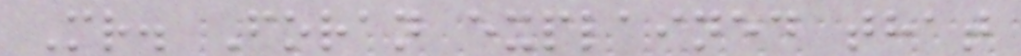Mr. Foran explained that
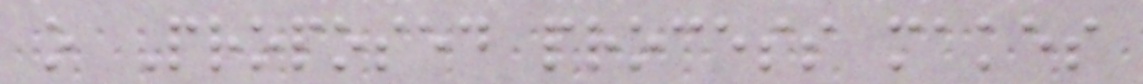o Proposed process makes
